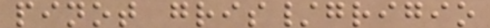pinot gris/grigio
